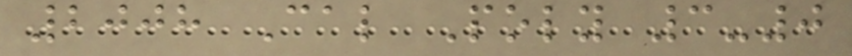2008 Cal Poly 3-0
